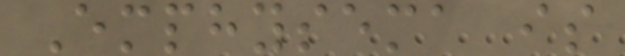Emphysema is
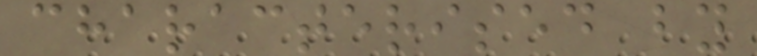characterised by
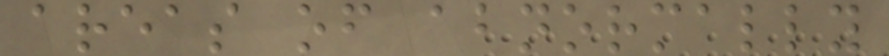areas of abnormally
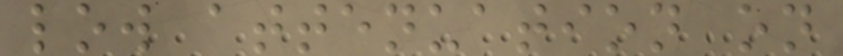low attenuation on
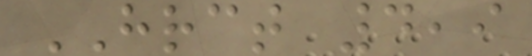HRCT 4,9
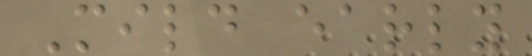Mild early
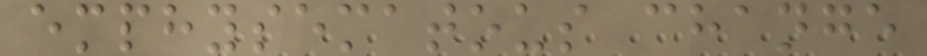emphysematous change
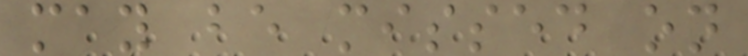may be missed on
